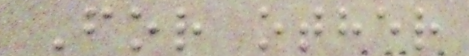For other
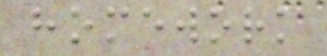homework
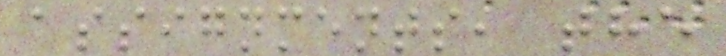assignments, the
